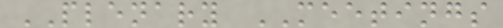PLENARY MEETINGS
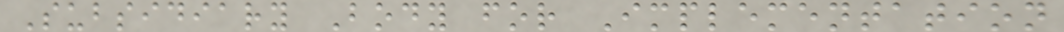Subsidiary Body for Implementation
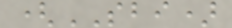(SBI)
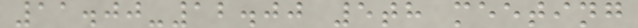11.00-12.00 5th meeting
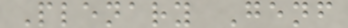Plenary Genf
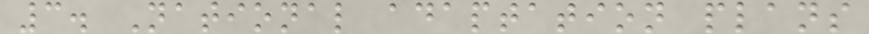3. National adaptation plans
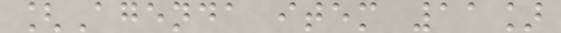[Agenda item 11]
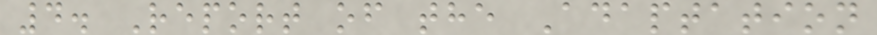4. Report of the Adaptation
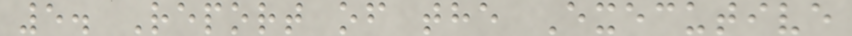5. Report of the Executive
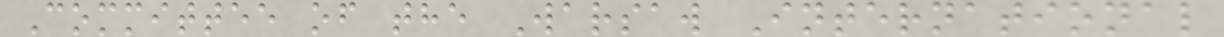Committee of the Warsaw International
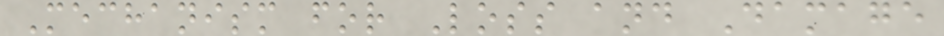Mechanism for Loss and Damage
